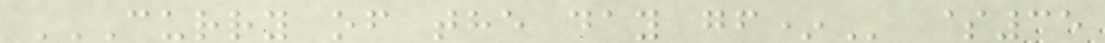CURRY OF THE DAY GF* $35
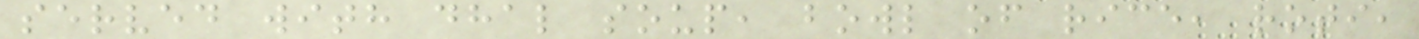served with dhal soup, bowl of rice, roti,
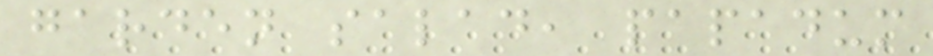garden salad, papadum
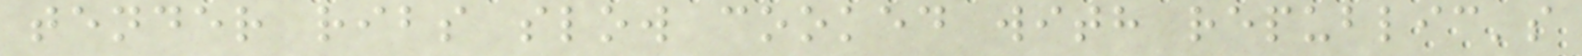tender ribs slow cooked with republic's
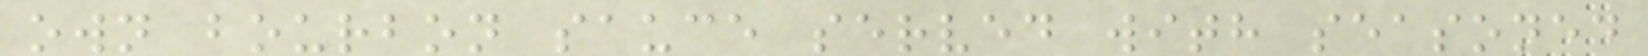own bourbon sauce served with seasoned
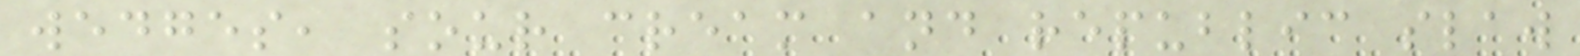wedges, sour cream and republic slaw
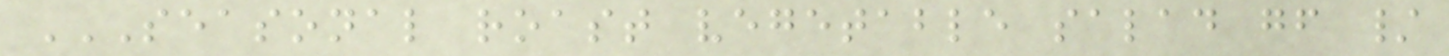SEASONAL ROAST VEGETABLE SALAD GF /
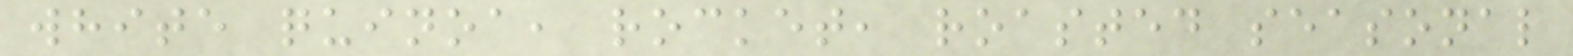white quinoa, rocket, roasted seasonal
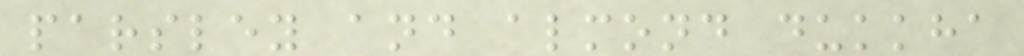parsley and almond dukkha
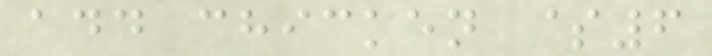add chicken $6
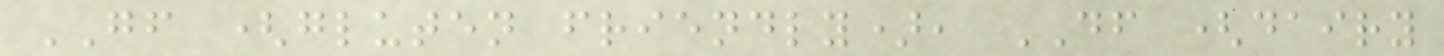GF (gluten friendly), DF (dairy
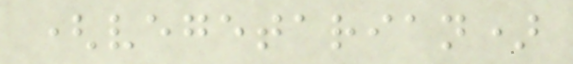(vegetarian)
